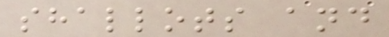shallots and
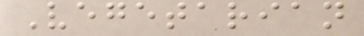Vegetarian
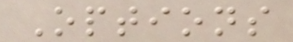Options
